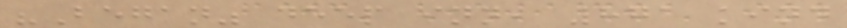"Began" deep inn, 871 kind
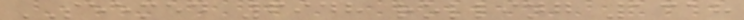SEEMED 6948 rolling 1318
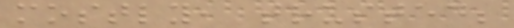mostly, trusted;
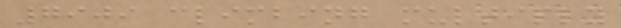7909 climbing multiply
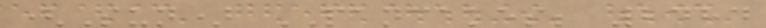(Sun) PANCAKES; 2484
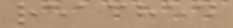reached
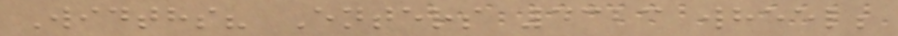Widths? Enters 4323 wheel;
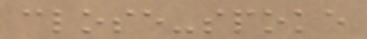close-spoke
